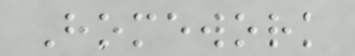Homework
